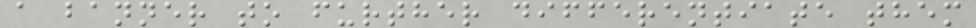a banner to further differentiate them
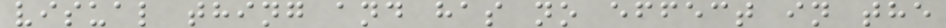visual thing and has no effect in the
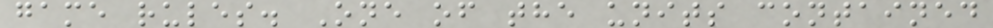game rules. One of the units contained
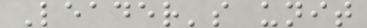Leader's unit
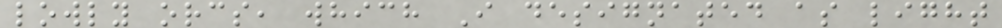lowly orcs, which I designated as light
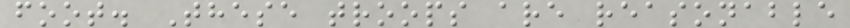foot. These troops are reasonable
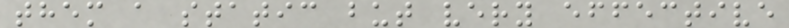them a static but very effective
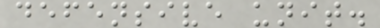defensive unit.
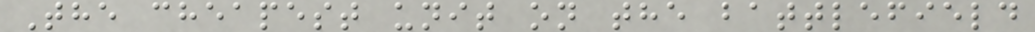The cheapest unit on the battlefield
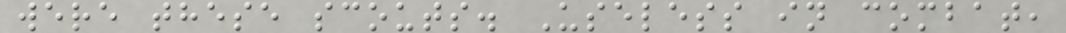were these scouts. Useless in combat,
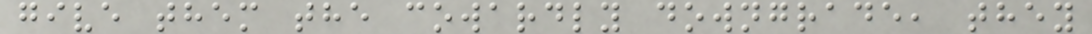give them the cowardly downgrade, they
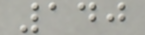140
